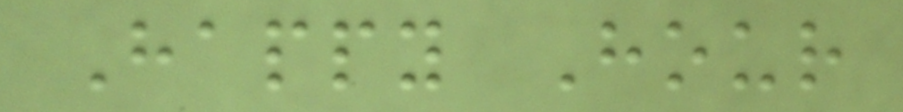Happy Hour
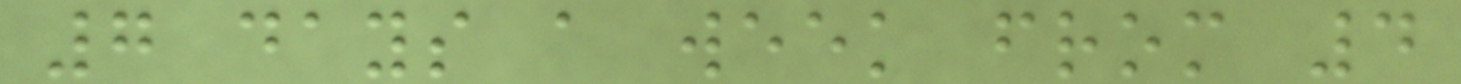7 days a week from 4
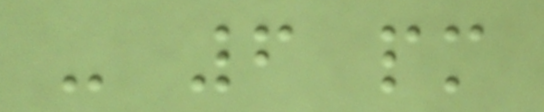- 6 pm
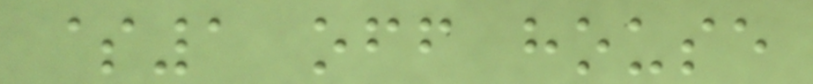$1 off house
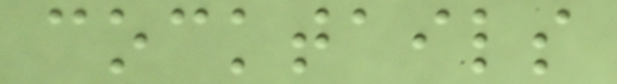cocktails
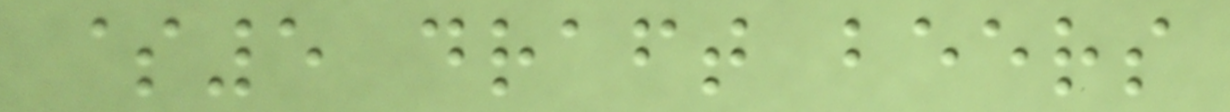$5 draft beers
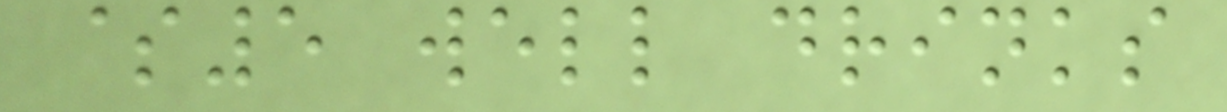$5 well drinks
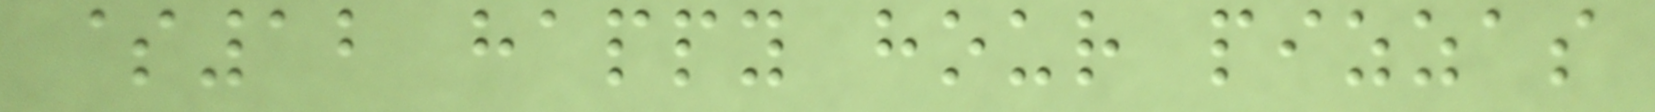$12 happy hour pizzas
